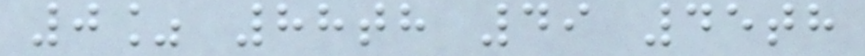0% 88th 49 45th
